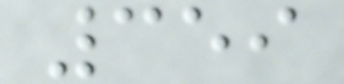359
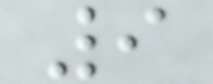9
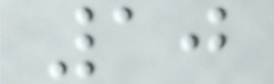10
